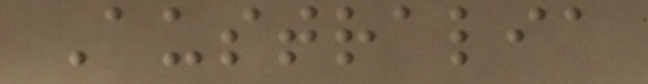Australia
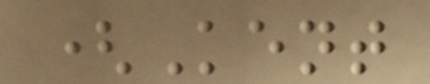(Kent
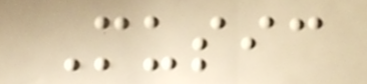Music
